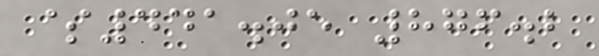$441.05 876.2
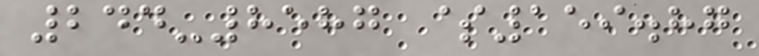244-8587 $159.87
